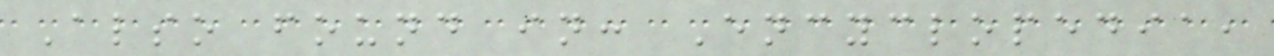Also found in: Encyclopedia,
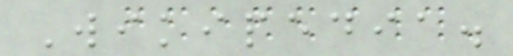Wikipedia.
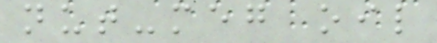nut-meg oil
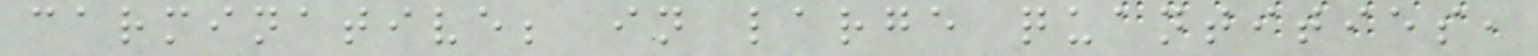carminative; in large quantities,
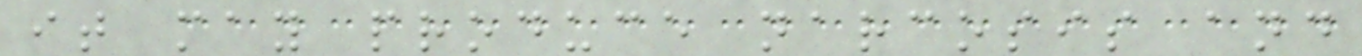it may produce narcosis and
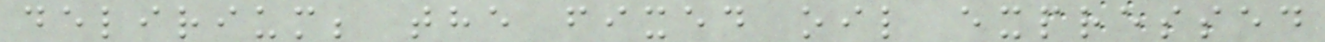delirium; the fixed oil expressed
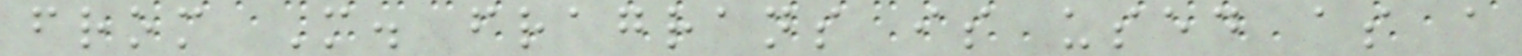from M. fragrans is used as a
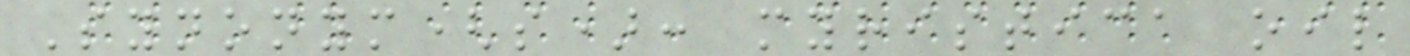Synonym(s): myristica oil
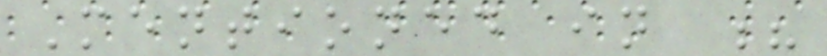Mentioned in ?
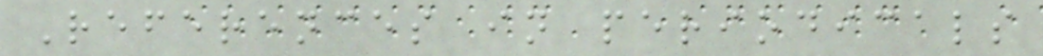References in periodicals
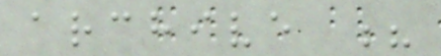archive ?
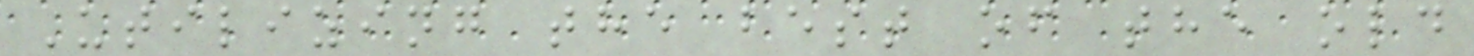Utilizing the best of the old
